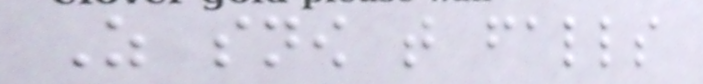As snow that falls
